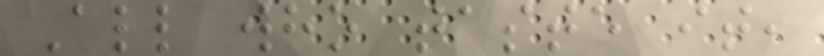All who taste it,
